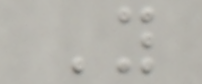You
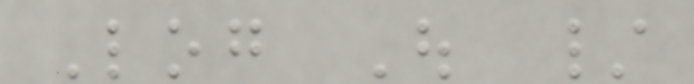Log Out /
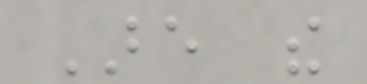Are the
